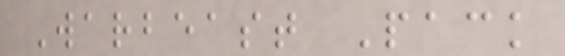Warbeast Pack
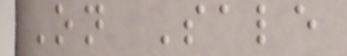On Sale
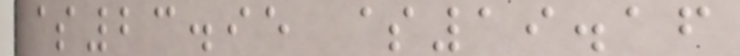$23.95 $19.16
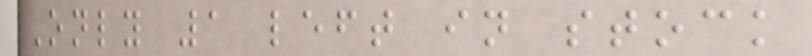Only 1 left in stock
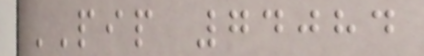PIP 74084
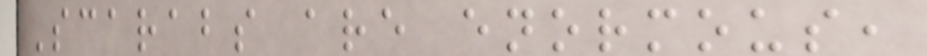Scarabs are enormous,
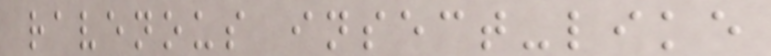ravenous insect-like
